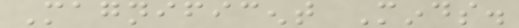Magnificent Minds.
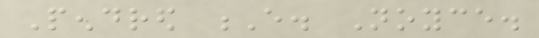Pendred E. Noyce.
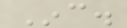Inc.
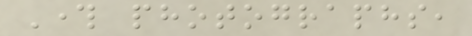Through photographs,
